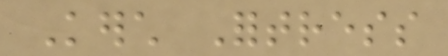Kerch Fortress
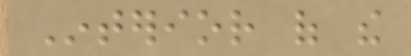Interior of the
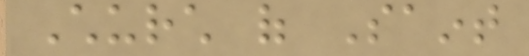Church of Saint
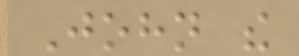John the
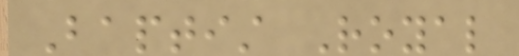Baptist Royal
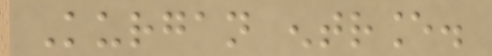Kurgan entrance.
